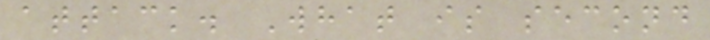attack. What is second
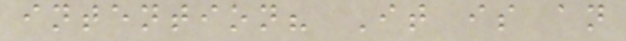intention? It is an
